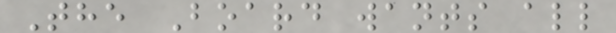The Board wants all
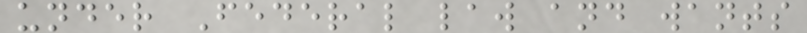under Federal law and wants
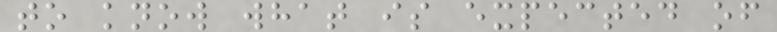to know what is expected of
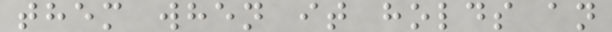them when it holds an
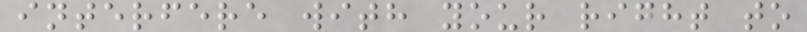interfere with your right to
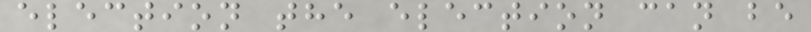election the election can be
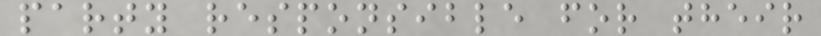party responsible for their
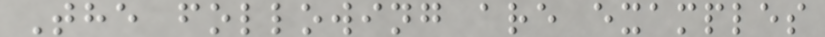The following are examples
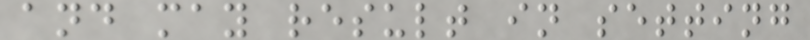and may result in setting
